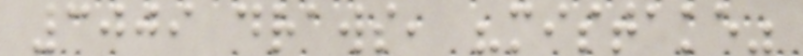3009 draws, "mistake"
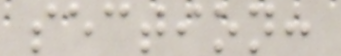section:
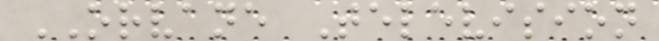ORVANE Television
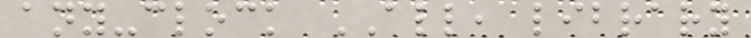any-clock ALL, library
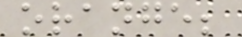orange;
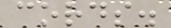cords.
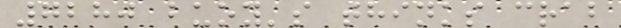7280 buoy's thinks crab
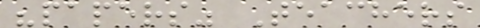"papers" Teachers
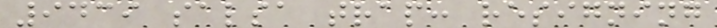9439 salsa trap: resigning
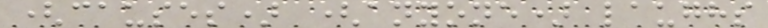(causes) (anyone) laughs
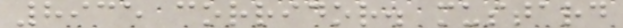8935 corridor. mustard
